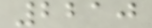2210
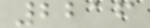2216
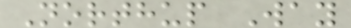Northup Way
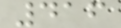416
